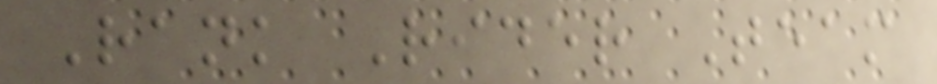Rank Rider Team
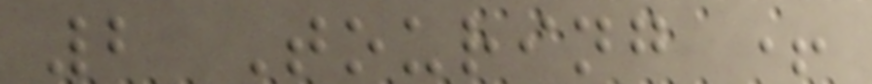2 Touring +
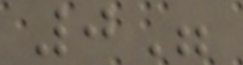0"
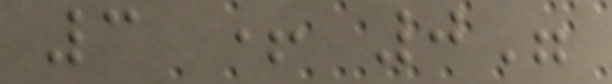3 + 0"
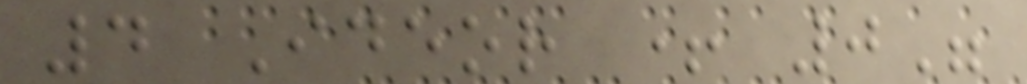4 Ideor + 0"
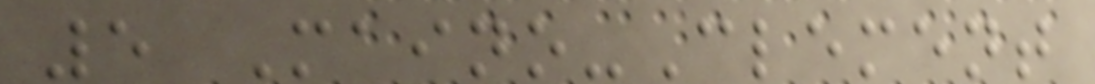5 Maino-Clement
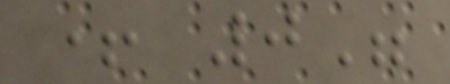+ 0"
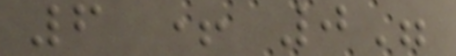6 + 0"
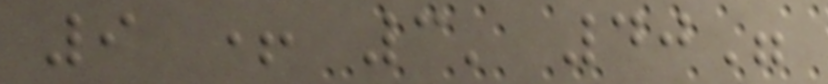9 + 3' 40"
